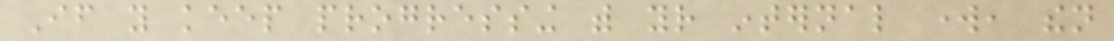If you keep progressing with your internal work, then
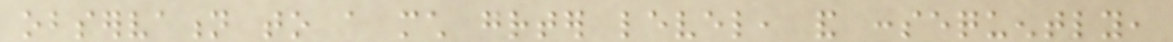observation to a much greater level, and consequently,
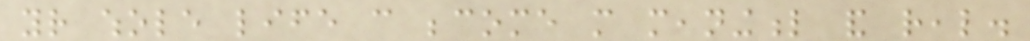your whole life can become more meaningful and real.
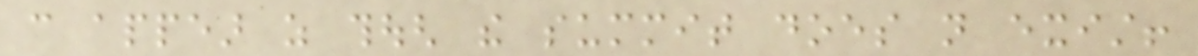can appear as though the summit does not exist!
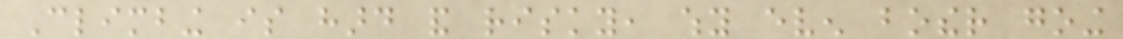Climbing is hard and risky, why even bother going
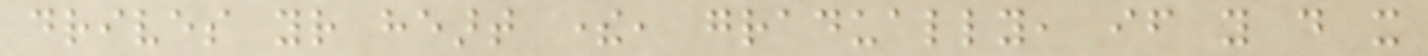drives your heart there, gradually, if you do it
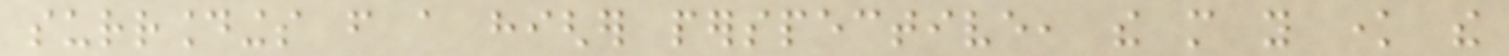surroundings from a higher perspective, the more you know the
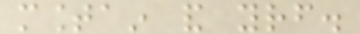mountain and yourself.
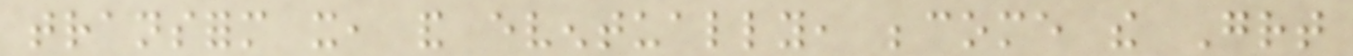transform it, and eventually, become the Great
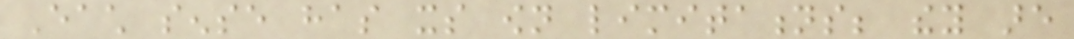Each sense has its own limitations; they are
